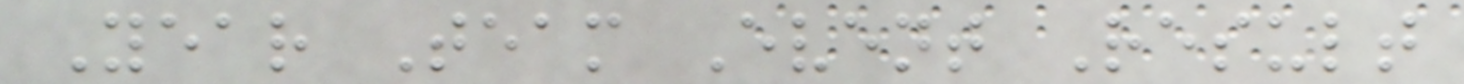Year Team Event Result
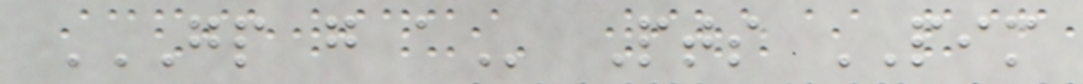GP G A Pts PIM
